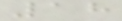18
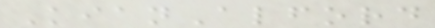KianAlford
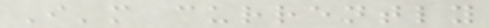I'm currently
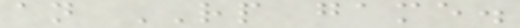an RP game.
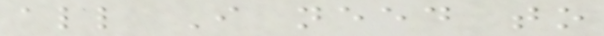all I need to
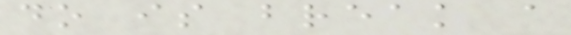do is break a
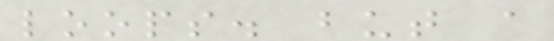loops. but a
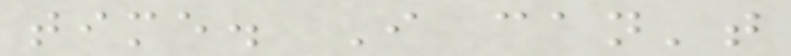time. I can't
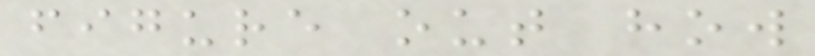figure out how
